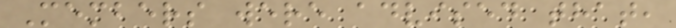Members were advised that,
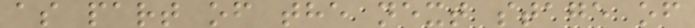as part of the next stage of
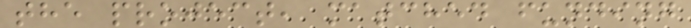the project, matched funding
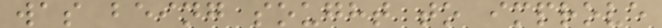was being sought to improve
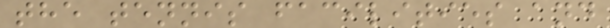the tennis facilities and
